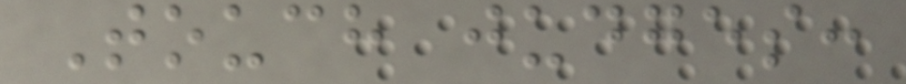Touch judges:
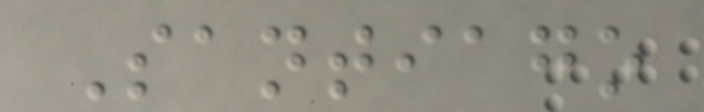Santiago
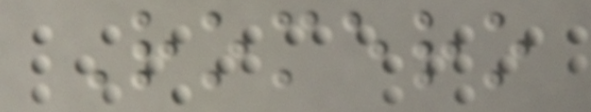Romero
